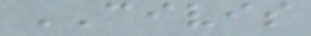CIVIS
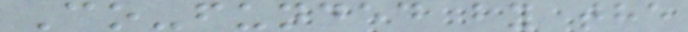Co-funded by the
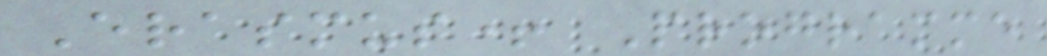Erasmus+ Programme
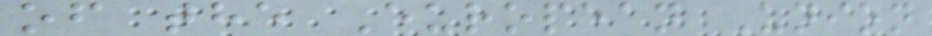of the European Union
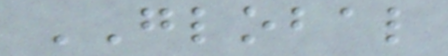GLOBAL
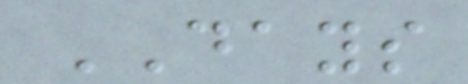DAYS
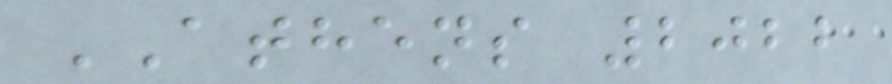ATHENS 2022
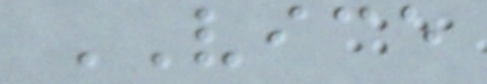VICE
